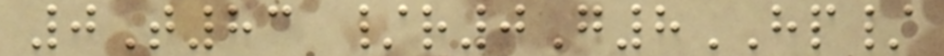0T83 /r0G8HP/
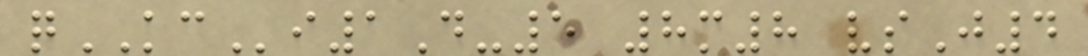qKCi1D-5 8m8 vsJ4
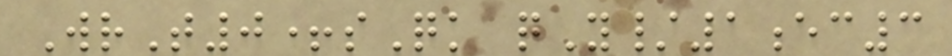WrT0+sQk qY/1ec3
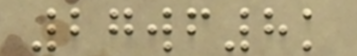27wf8k
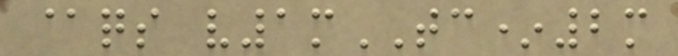@qs v1mTC*2m
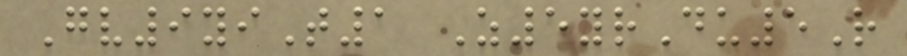Gv9yiT1 Z5yrDu5R
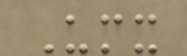Umx
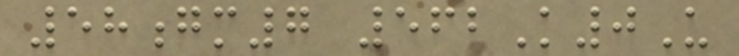58gm7 562K0U
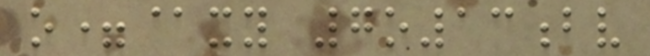o=@xy 7o13bv
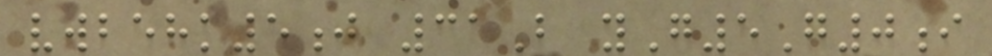vwbehk5j 31B yG5G0i
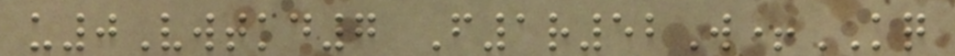u0Vwtkd7 F1r52W+KQ
